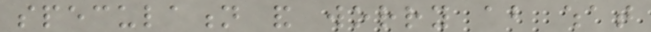speculation and worry about what
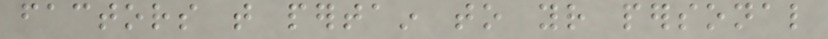factors that pertain to your personal
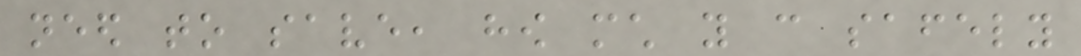need to save, how much you can safely
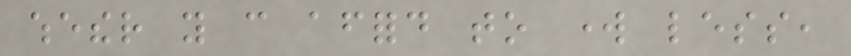whether you can afford to work less,
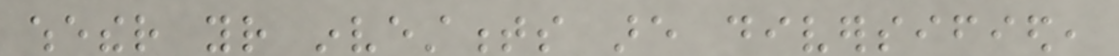whether your investments are diversified,
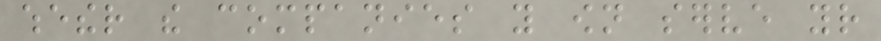whether the companies you own serve your
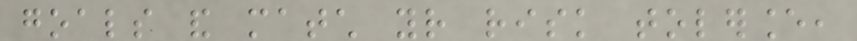goals and match your risk tolerance,
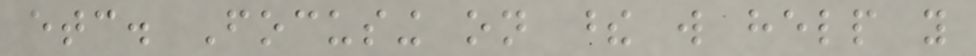etc. Focusing on these will help you
